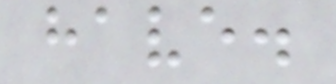have.
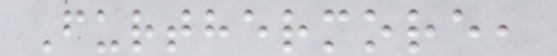Furthermore,
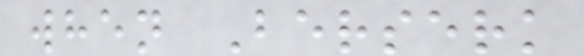when Berserk
